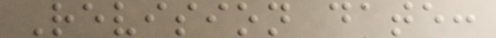Revision date:
